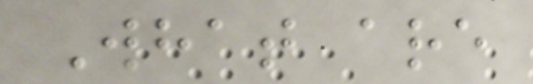What are
